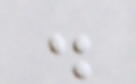.
